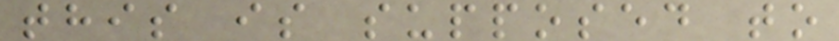this is supposed to
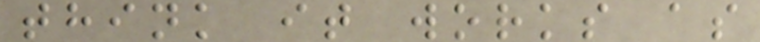think it works as
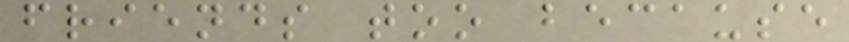friends too because
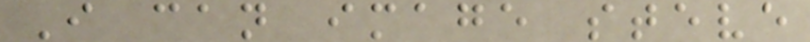I can image steve
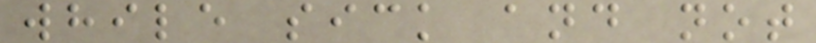while sick and not
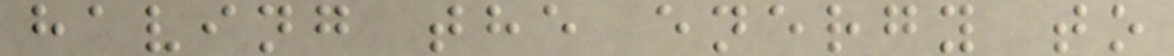having the energy to
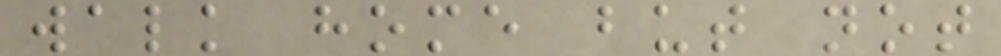walk home but not
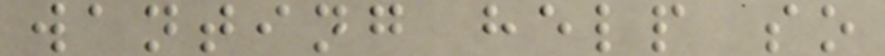wanting help so
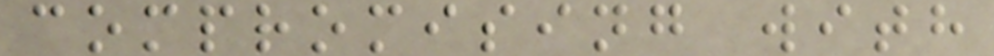compromising with
